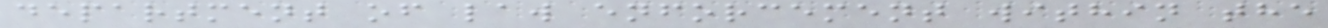department of law enforcement within the
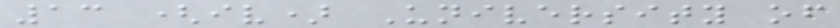13 (iv) University of
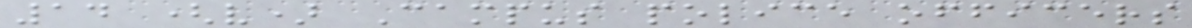14 (v) Campus police officers
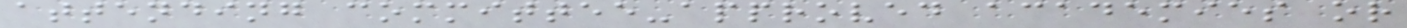attending committee-approved academies or
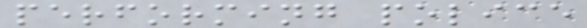performing police
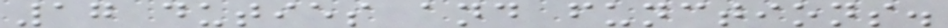17 duties and functions.
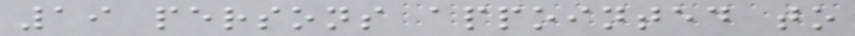19 persons appointed to
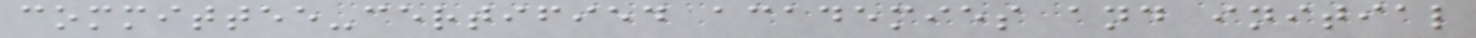committee-certified academies and initial
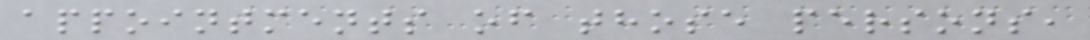appointments of those persons,
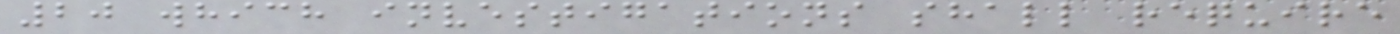20 which investigations shall require
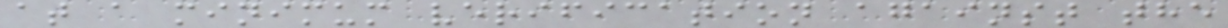at a minimum verification against the
